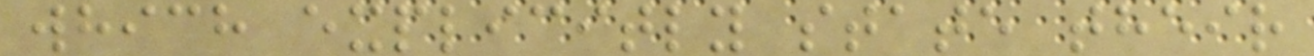which explicitly state their
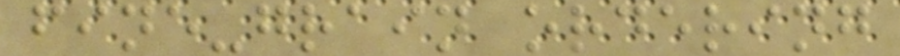fine-grain ordering
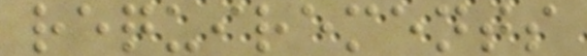requirements
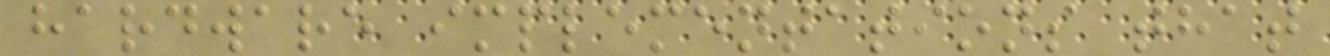hardware implementations that
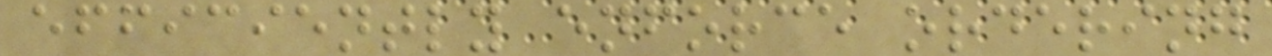efficiently enforce ordering
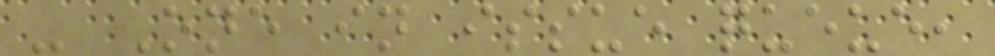- One in issue queue,
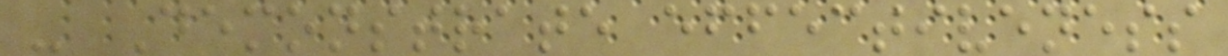- Demonstrate effectiveness
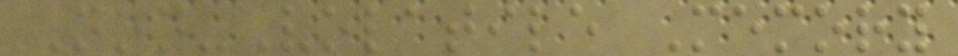Non-Volatile Memory
